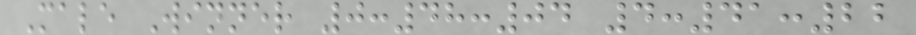Male Winner 0:48:04 4:41:22
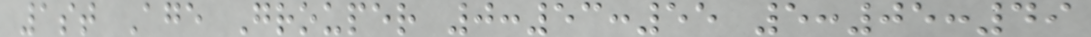1st Age Grouper 0:53:55 5:05:49
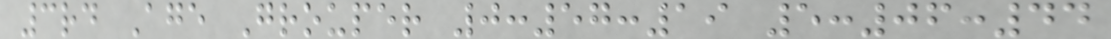3rd Age Grouper 0:57:19 5:06:44
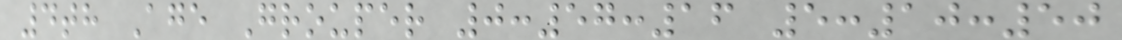4th Age Grouper 0:57:16 5:10:50
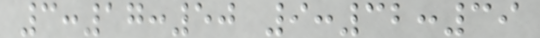3:17:50 9:32:39
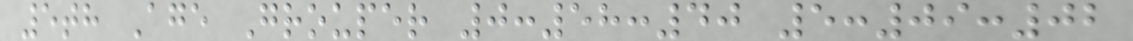5th Age Grouper 0:58:40 5:09:02
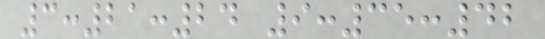3:21:24 9:35:42
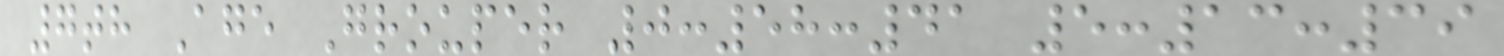7th Age Grouper 0:58:41 5:13:39
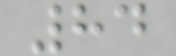84
